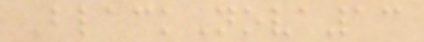BlackNova13
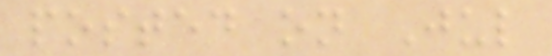posted on Jul
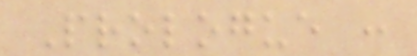Prologue :
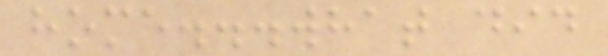home...what did
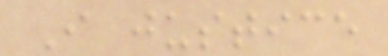I justice
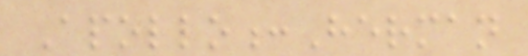Apollo:Herman
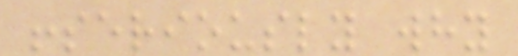!seriously why
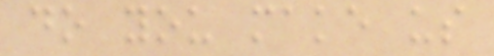do you make us
